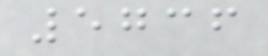5736
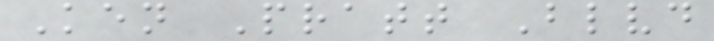Ken Pratt Blvd
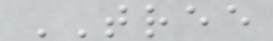TREE
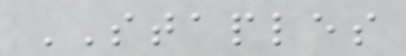STAPLES
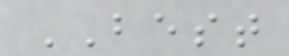BEST
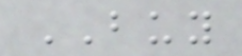BUY
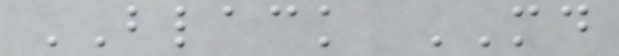BLACK MD
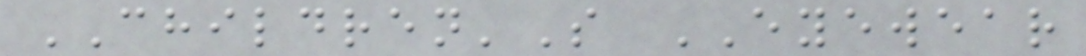CHILDREN'S EYEWEAR
